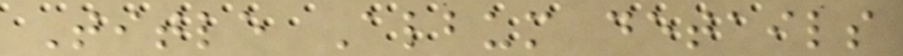Title Album details
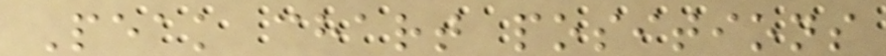Peak chart positions
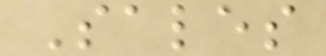Sales
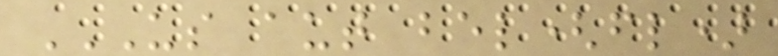US AUT BEL(FL)
